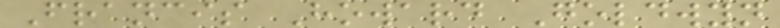Francis Howard Goldwyn
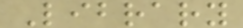Library
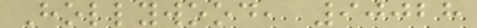Hollywood, 90028
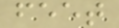feet
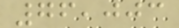76,003
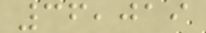36,019
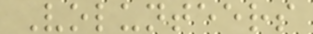Volunteers
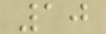10
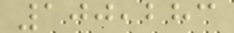100,283
